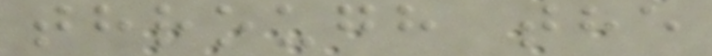through the
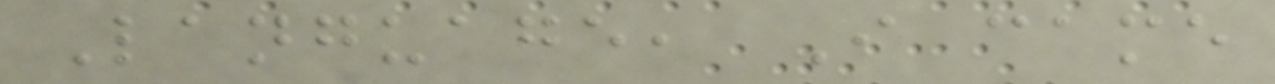Language, I came
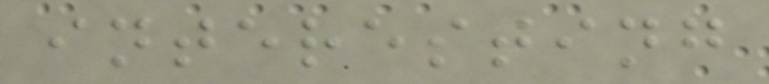interesting
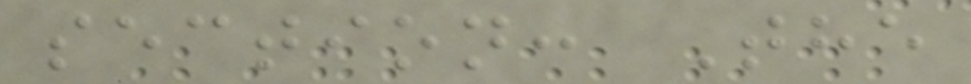section: The
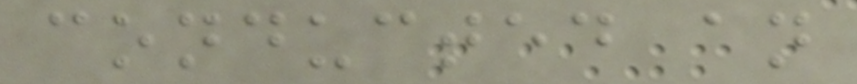conducted an
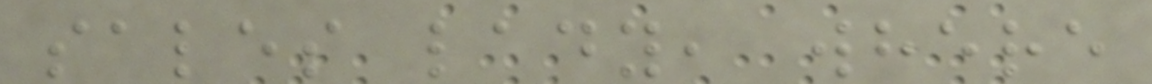sales lady, where
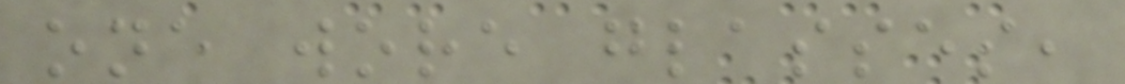one wore glasses,
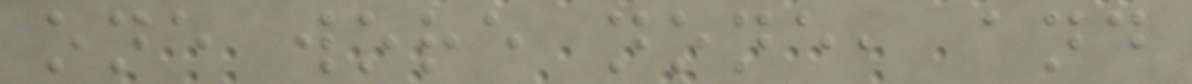one wore none, and
